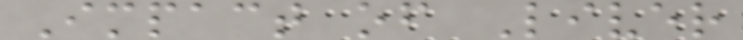Impact of Liver
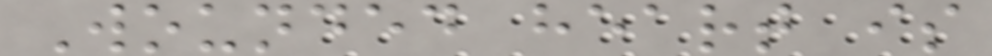Wounded heart is
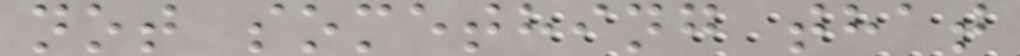not something that
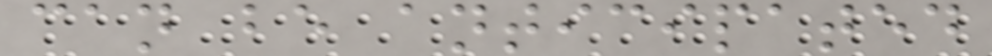can be anticipated
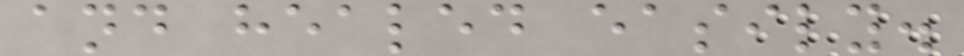and healed easily.
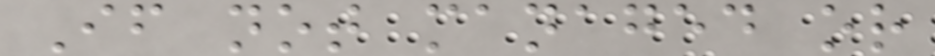If not managed or
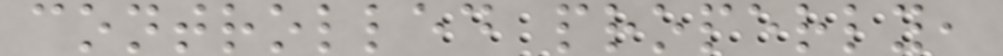controlled properly,
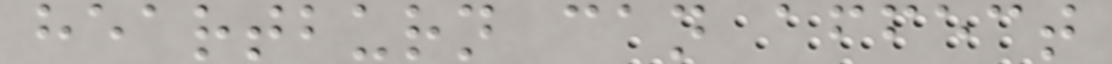heartburn can affect
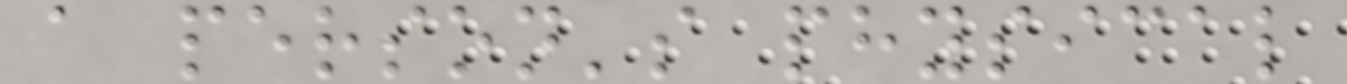a person's physical
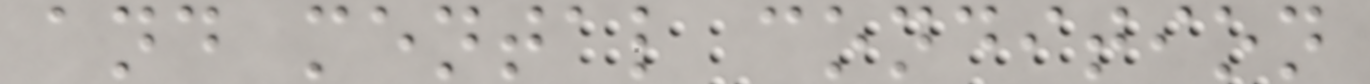and mental condition
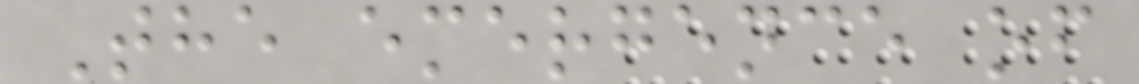The emergence of
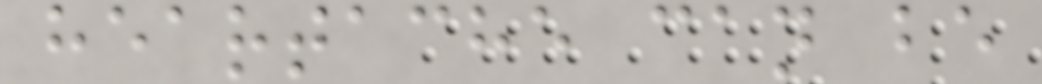heartache can be
